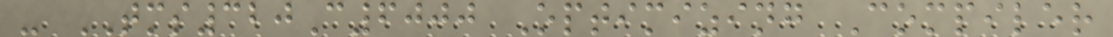- TMS320C6000 Optimizing Compiler
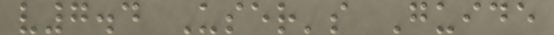v7.4 User's Guide
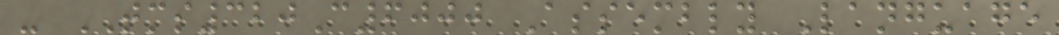- TMS320C6000 Assembly Language
